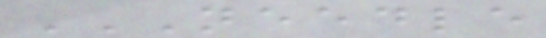NEEDLE
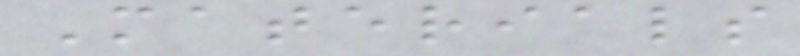Materials
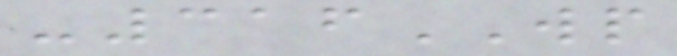-316WP
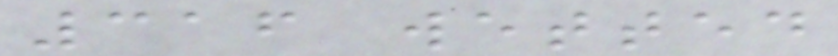316 wetted
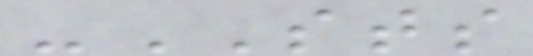-STS
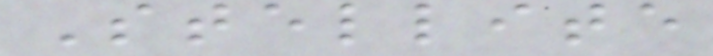Stellite
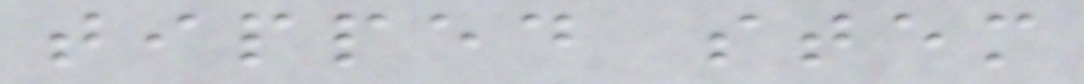tipped stem
